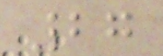27
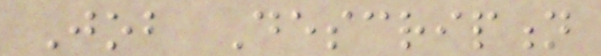Job Description
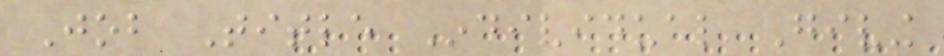Job Title Individual Giving
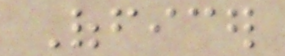Officer
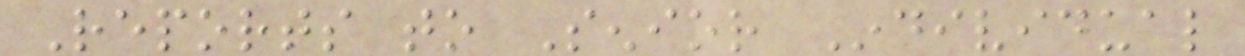Reports to Senior Individual
